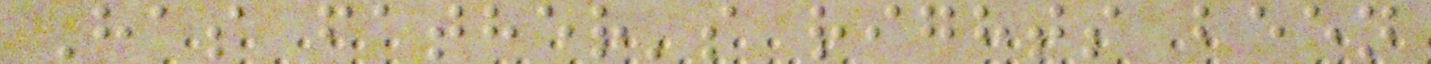Has father's rights been
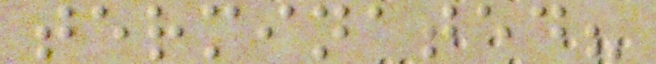terminated?
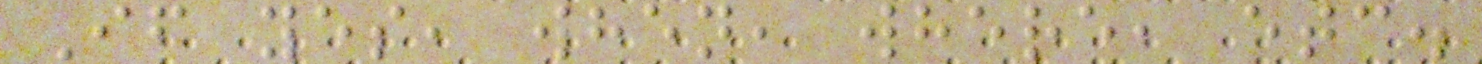If yes, when, where, etc.
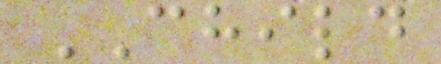CHILD
